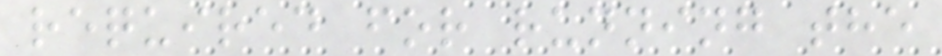required for running the
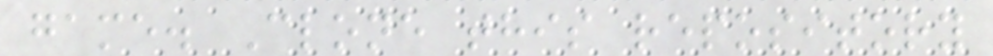game. Clone this repository
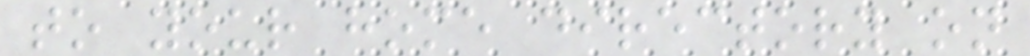to your home directory on
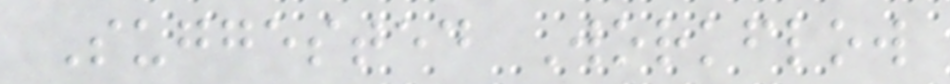Suggested Workflow
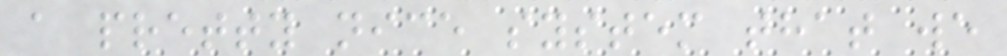a pretty nice system that we
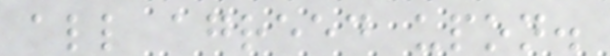all agreed upon.
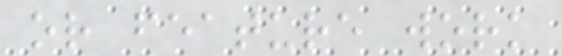or feature work
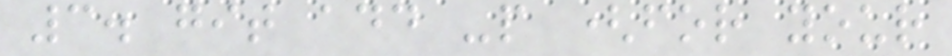3. git add -p (for your
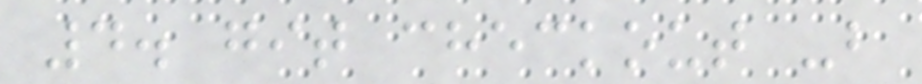4. git checkout -b
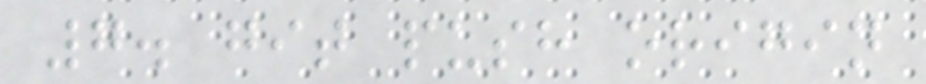7. git push origin
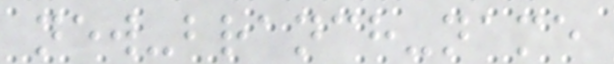new-branch-name
